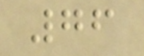76
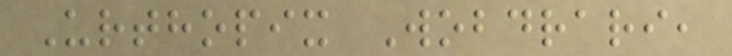Urthopix Wobdrari,
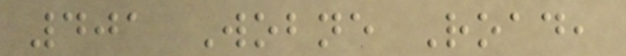401 Wobne Road,
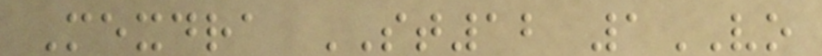Mexdra ST12 1VO
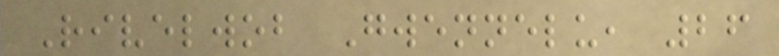Rivelwob Gwennelu, 26
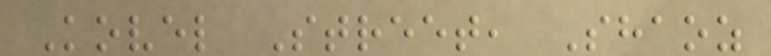Kovel Street, Shaoz
